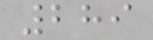289
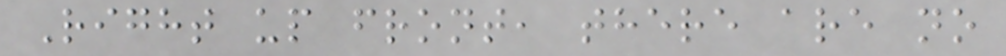Right up front, there are no
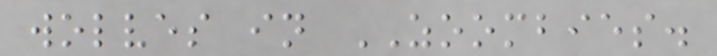wolves in ZOOMBIES.
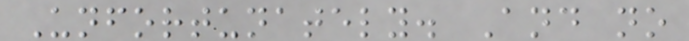Unfortunately. And no
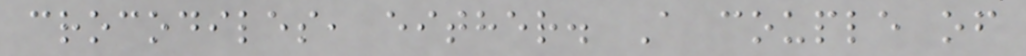crocodiles, either. A couple of
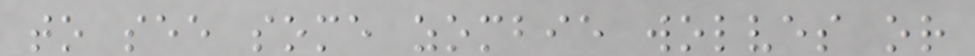to see some zombie wolves or
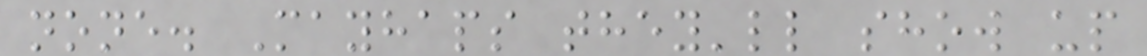none. Mayhaps they'll show up
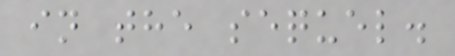in the sequel.
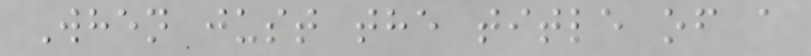When just the title of a
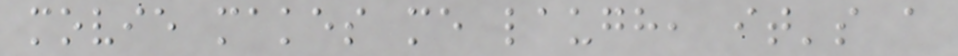movie makes me laugh, it's a
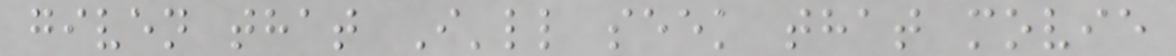given that I'll seek that movie
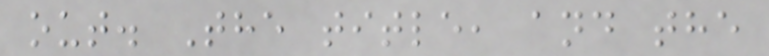out. The title, and the
